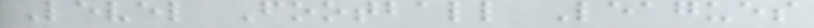Level Football Leagues
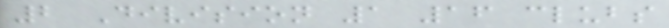2 Division 1 16 clubs
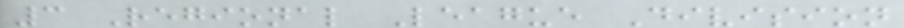3 Regional League Division
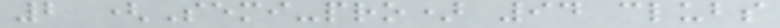2 (Semi-pro) 94 clubs
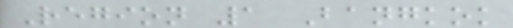Region 1 Bangkok
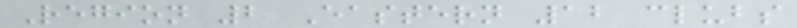Region 2 Eastern 12 clubs
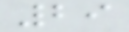29
